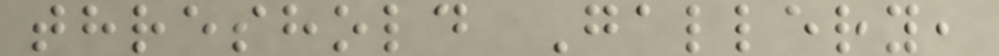threshold Gallery,
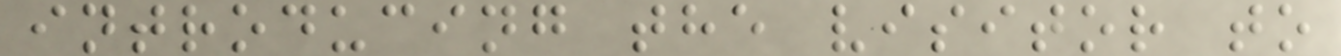introducing the visitor to
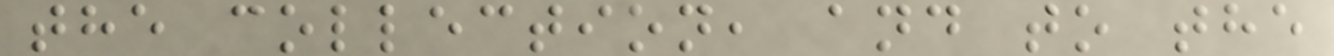the collection, and to the
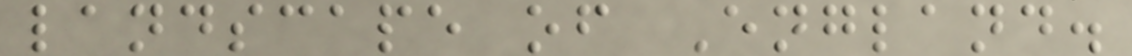landscape of England.
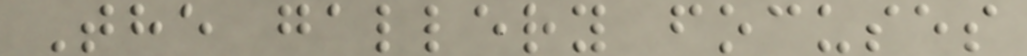The gallery focuses
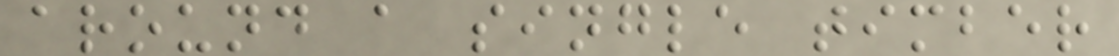around a single timber
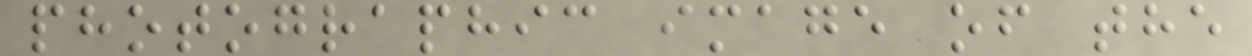photographic image of the
